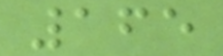165
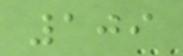109
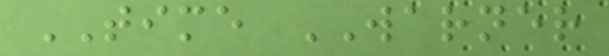TIME WARNER
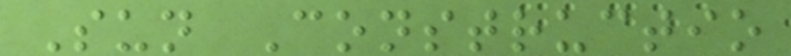Sun Constructio
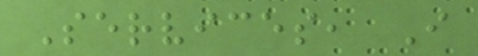Services, I
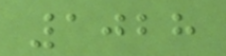1028
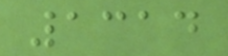1314
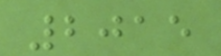2015
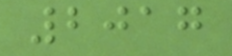2017
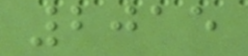2015
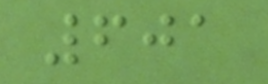601
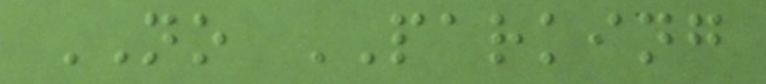NO PARKING
